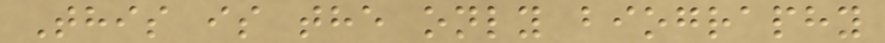This is the only biography
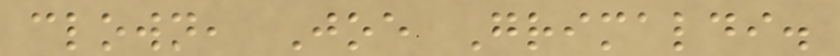clown, Joe Grimaldi.
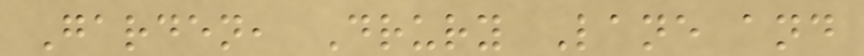Garden, Drury Lane and
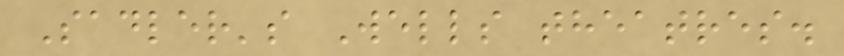Sadler's Wells theatres.
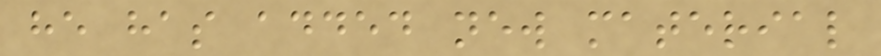he has added new material
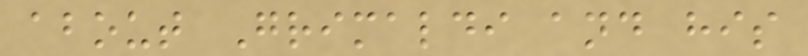about Grimaldi and his
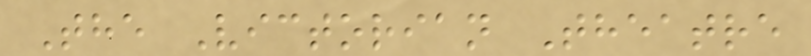The Victorian Theatre
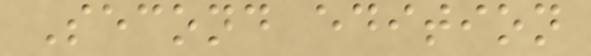Second edition
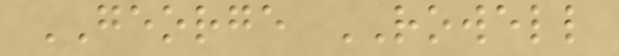GEORGE ROWELL
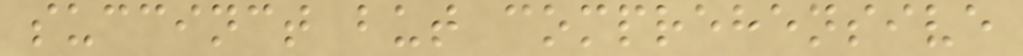succinct but comprehensive
